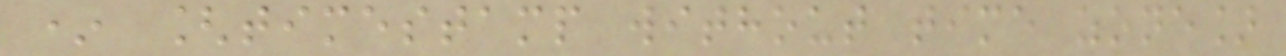* [timestamp without time zone]
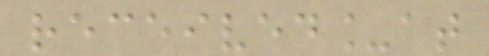received_at
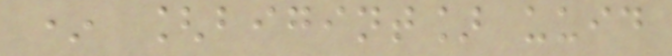* [bigint] uuid
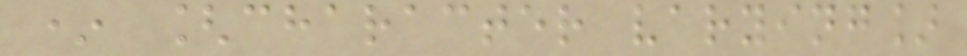* [character varying]
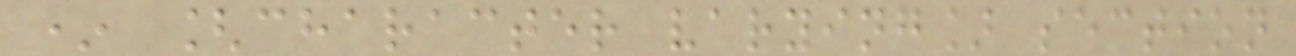* [character varying] section
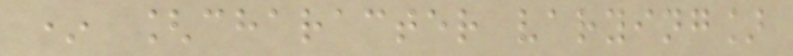* [character varying]
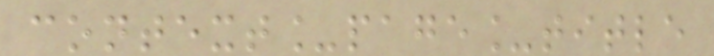context_page_title
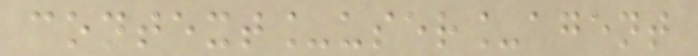context_user_agent
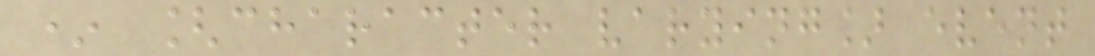* [character varying] event
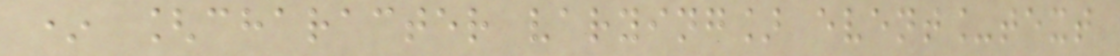* [character varying] event_text
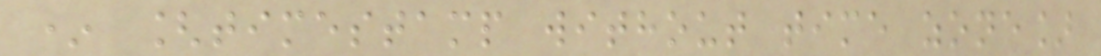* [timestamp without time zone]
